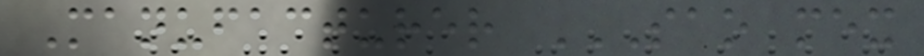Manufacturer SAO MEX
